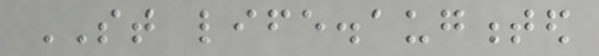ST life.augmented
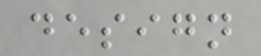design
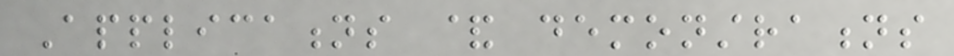Applications & demonstrations
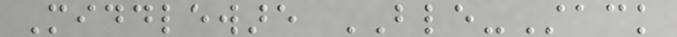Middleware BLE-Stack
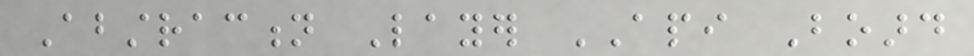Abstraction Layer API Board
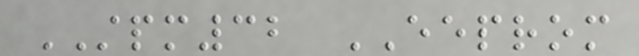STPM32 EEPROM
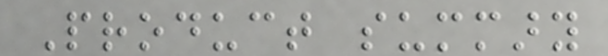Product summary
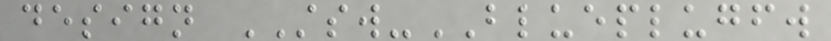design STSW-BLUEPLUGFW
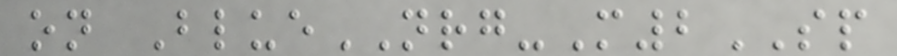on BlueNRG-M2SP
